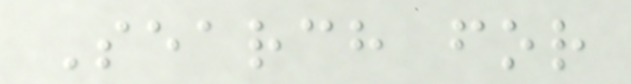Search for
